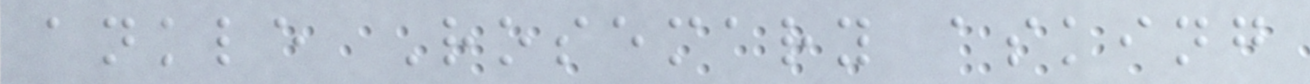ankle Rosemary asking
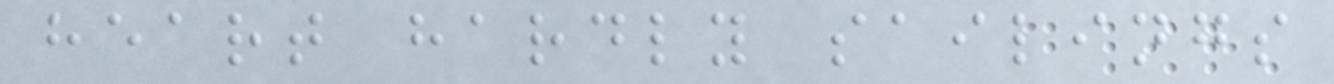heart hardly sailings
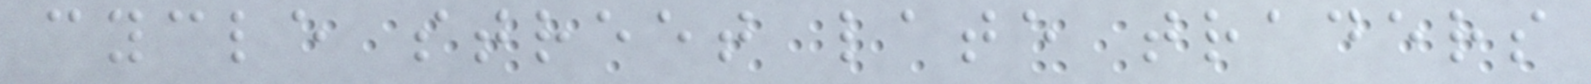cycle street late traders
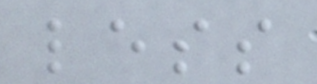less
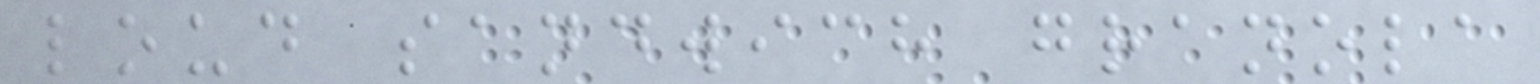loud sandwich granola
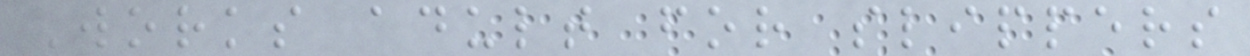Works adult for slippers
